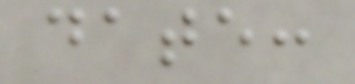date:
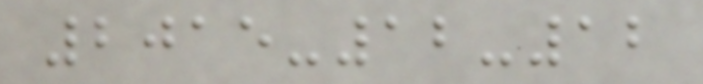2015-12-12
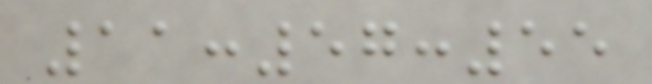11:57:55
